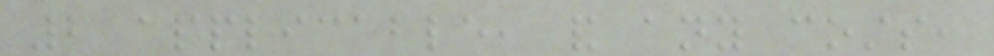2 applicable, and any costs,
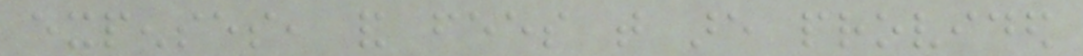expenses, and fees that are provided
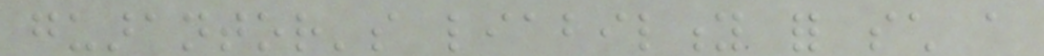guarantor's liability for such a
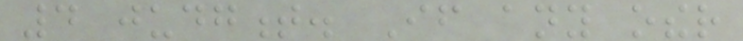4 judgment. If any other
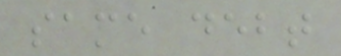same debt
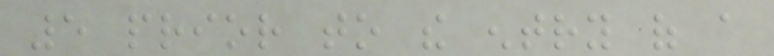5 prior to the entry of a
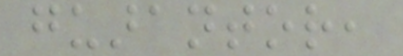guarantor,
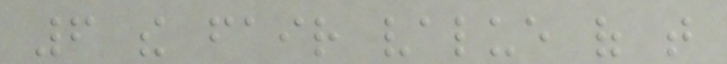6 the fair value of that
